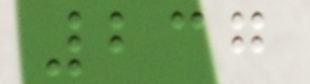237
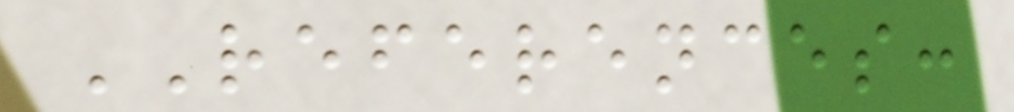REFERENCES:
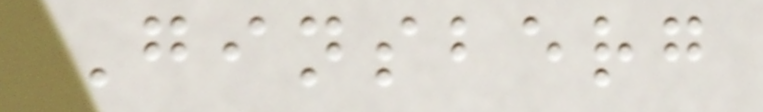Ginsberg
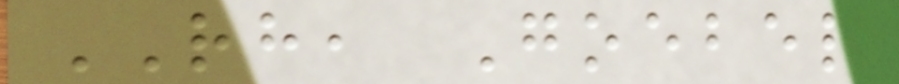RH, Goebel
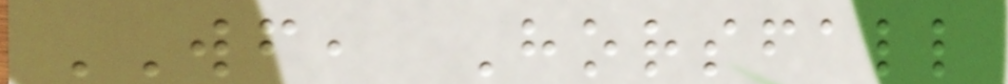WF, Horsfall
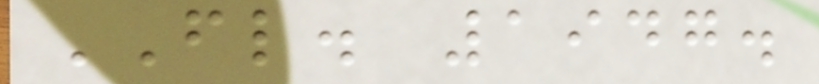FL. 1947.
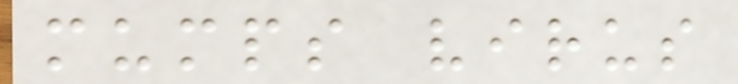mumps virus
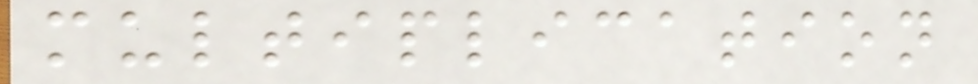multiplication
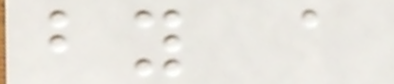by a
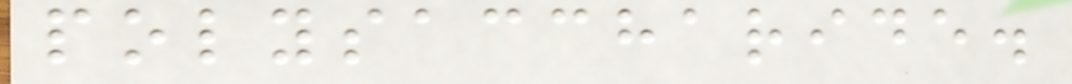polysaccharide.
